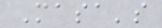Masa's
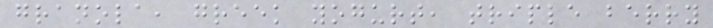granola, greek yogurt, triple berry
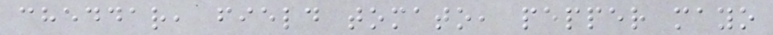cheddar, field tomato, pepper mayo
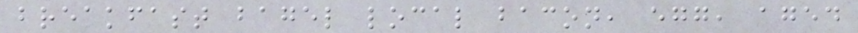breakfast bagel local bacon, egg, aged
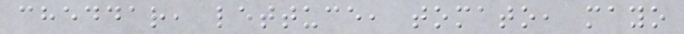cheddar, lettuce, tomato, mayo
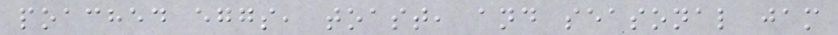poached eggs, toast, and seasonal jam
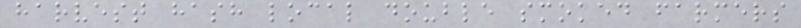harvest hash local double smoked farmers
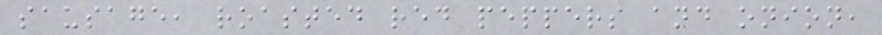sausage, roasted red peppers and onion,
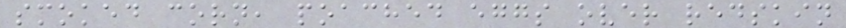smoked corn, poached eggs over redskin
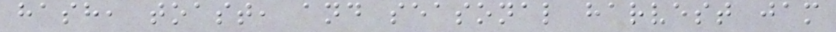hash, toast, and seasonal harvest jam
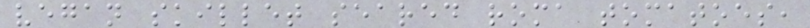vegan skillet seared roma tomatoes,
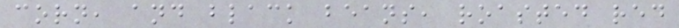corn, and black beans, roasted red
